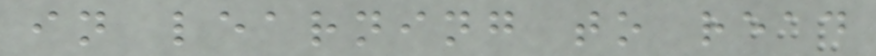in learning to read
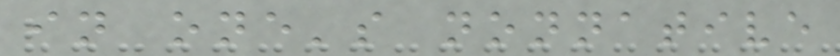in one's nonnative
